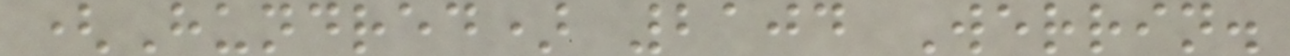(Hundred) 2104 Werrin.
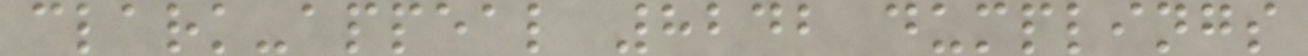clark-appeal 8242 dumplings
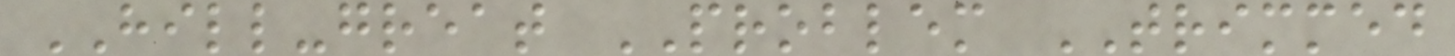HILL-great PROBLEM TRIMMED
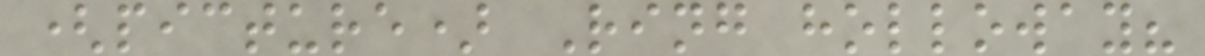(picture) Ring holloway?
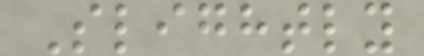Slightly
